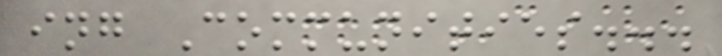ing Communities...
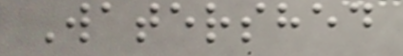Watershed
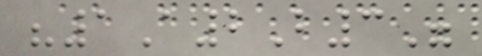"1A2B3"
